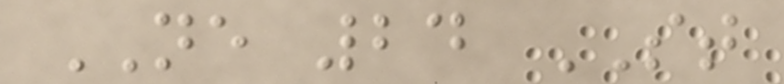NE 24 ST
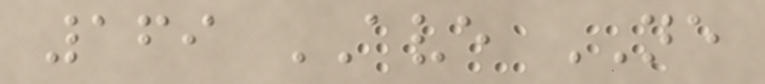169 AVE NE
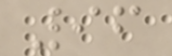96
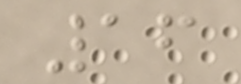16
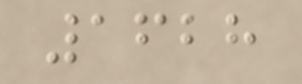1628
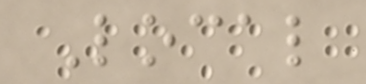Local
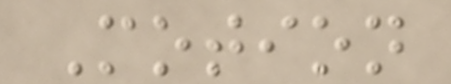Motion
